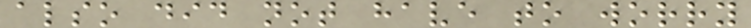also did not have to worry
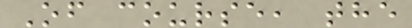Of course, the
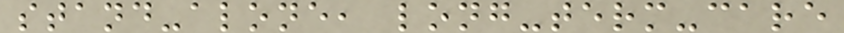stand-alone, long-term-care
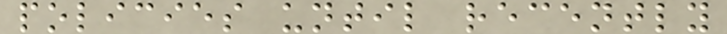policies until recently
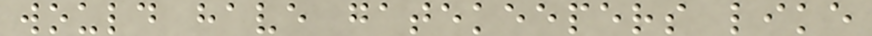would have gatekeepers like
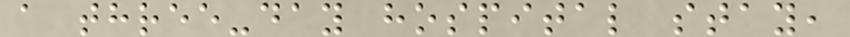a three-day hospital stay,
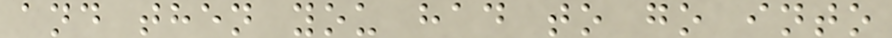and then you had to go into
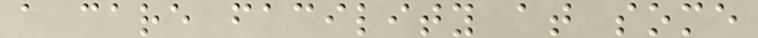a care facility at some
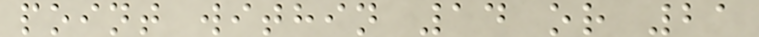point within 14 or 21
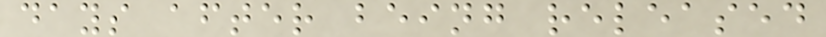days after being released
